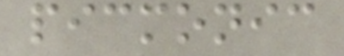picmonic
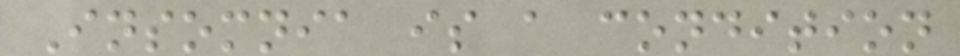Insomnia is a condition
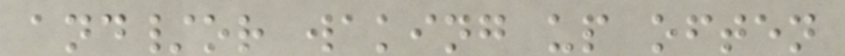and/or waking up often
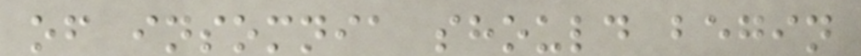of insomnia should begin
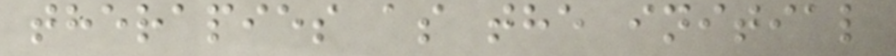therapies as the initial
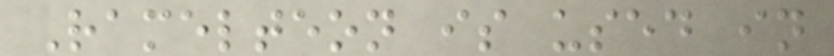Ramelteon is used in
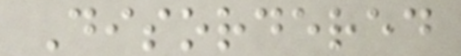Disordered
